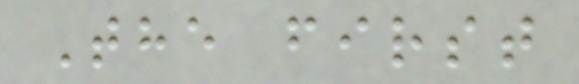The first
